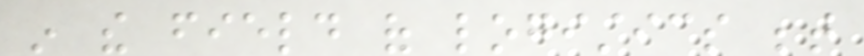in the field of logistics between
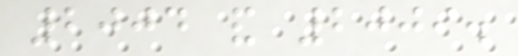2004 and 2009.
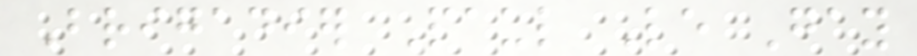Brigadier Paul Le Gay
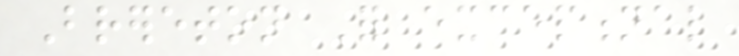Brereton For exceptional
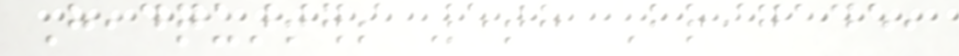Headquarters 5th Brigade,
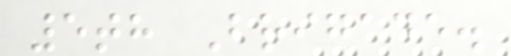5th Brigade.
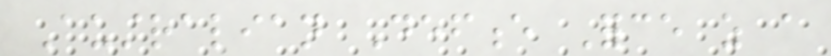Australian Defence Force as a
